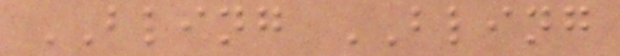BLING BLING
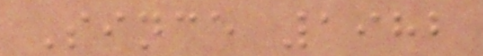Since 1982
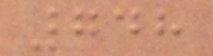748
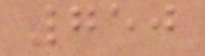750
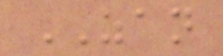ZAN
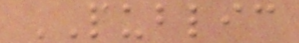PUBLIC
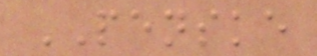PENSKE
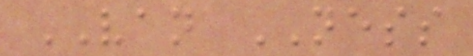VAN NESS
